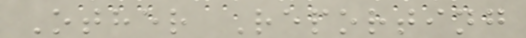Other Reporting
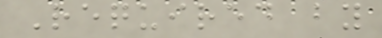Required by
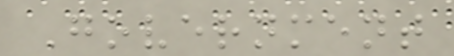Government
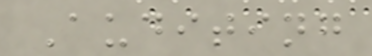Auditing
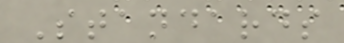Standards
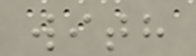with
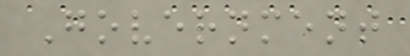Government
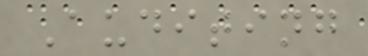Auditing
